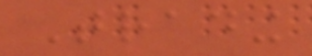Trading
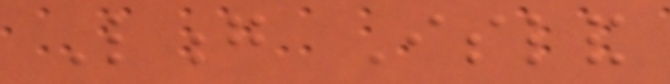Long Island
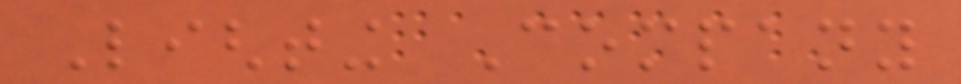Lighting Company
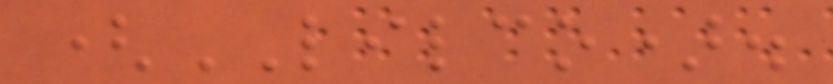(LILCO).
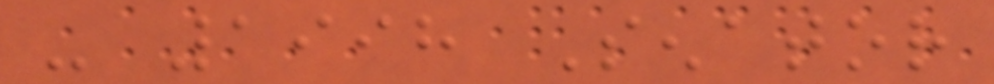- 1998 Senator
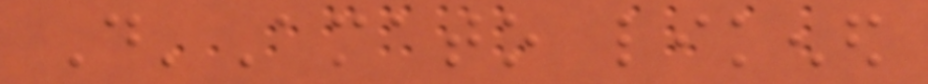D'Amato likened
